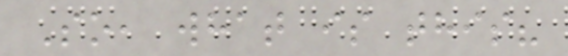So, what is this?
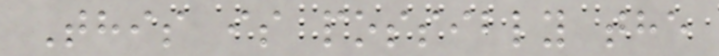This is possibly the
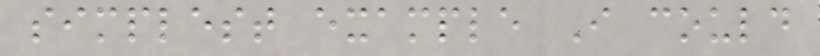simplest example I could
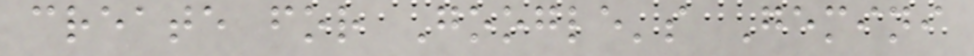create for Google's Gemini
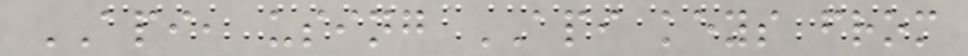API, using API keys from
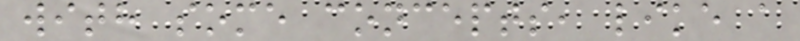with some concepts, like a
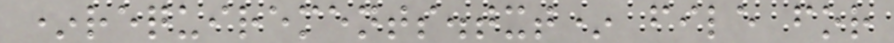*requirements.txt* file for
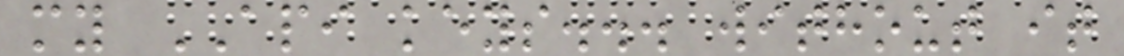my API keys... without it
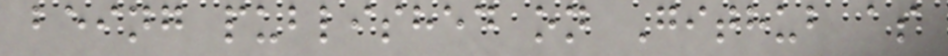being published on Github as
